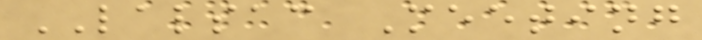LALSAC Meeting
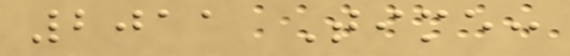2011 Time:
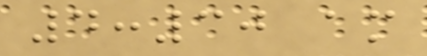4:30 am
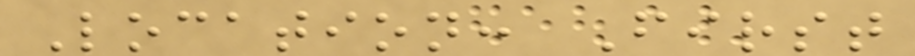Location: First
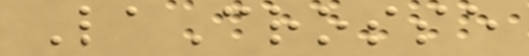LaCrosse
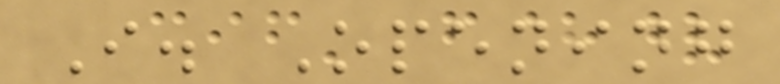I. Opening
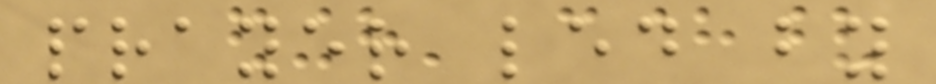prayer led by
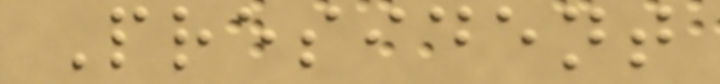President
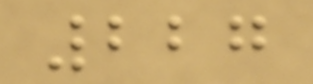227
